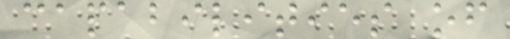capabilities of
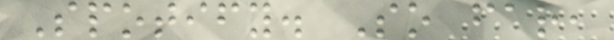Spotify. So far,
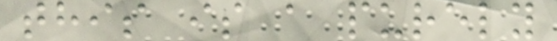this is a purely
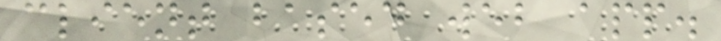client based web app.
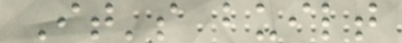It's built
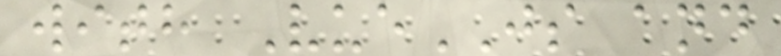with VueJS and
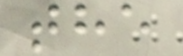the
